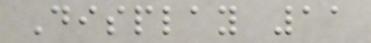Display 11
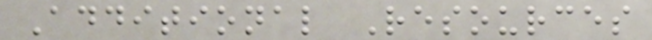Additional Resources
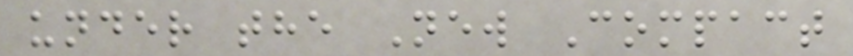under the New Compact
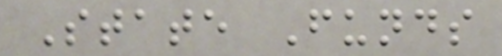State Funds
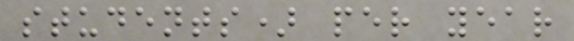students) per year
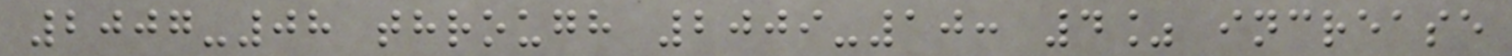2007-08 through 2009-10: 4% increase
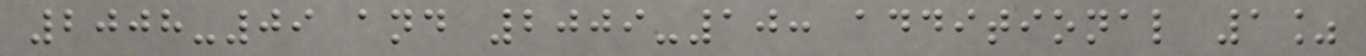2008-09 and 2009-10: additional 1%
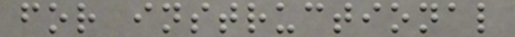for instructional
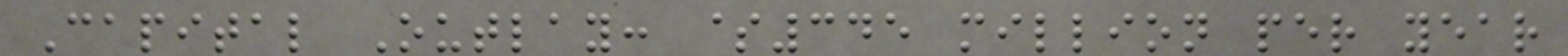Capital Outlay: $345 million per year
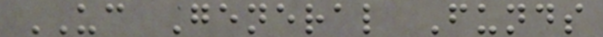UC General Funds
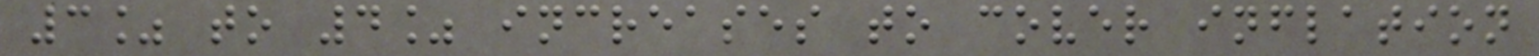3% to 4% increases to cover inflation
